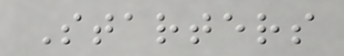Starters
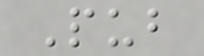Pub
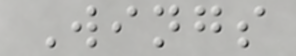Wings
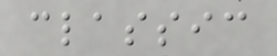classic
